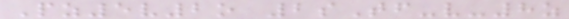Pz5v2o 2sTf-v-8z
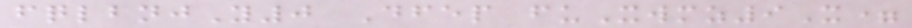fqlbnjY0 Dfep fuXwmz9X=
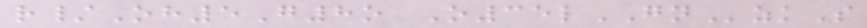r/Oh5G8o O35lGNzkS
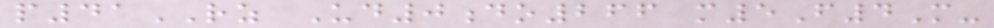p41RZ Ud0do266 m5F4M-
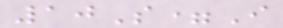10S=I
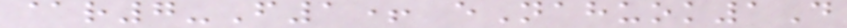@r7-F1+ eNahuok1D
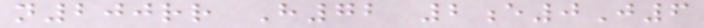n200rr H72 2e0J6
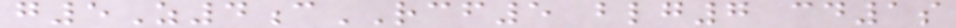g5Z4cRCF5 blg7 cd1s
